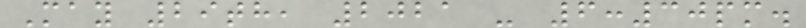May 29th, 2021 - 6:30pm.
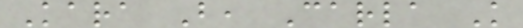Kara B, Carla K
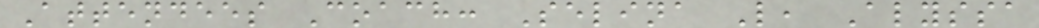Attendees Coach: Selina L, Alyssa
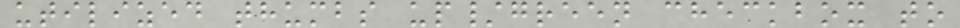utilized thumbs up/green checkbox to
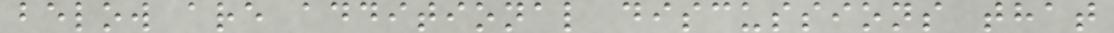below are additional discussions that
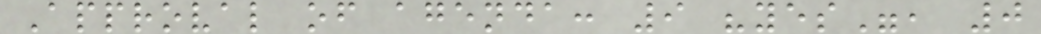Approval of agenda: 9 "yes", 0
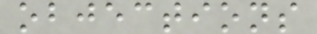objections
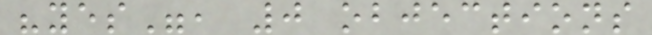"yes", 0 objections
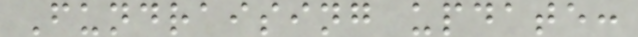Fundraising update:
